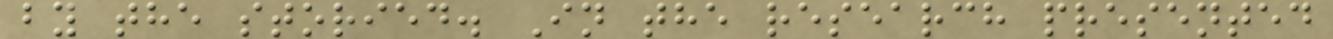by the storied. In the research presented
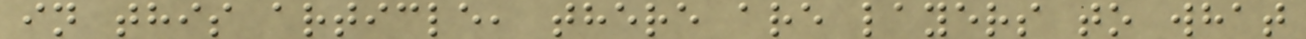in this article, there are layers to what
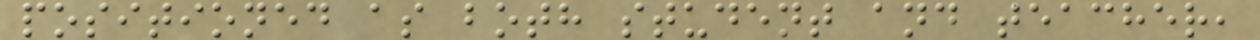positioned as both student and teacher,
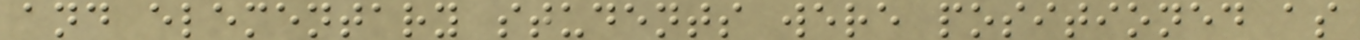and elementary students were positioned as
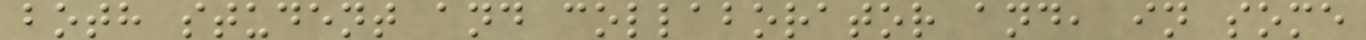both student and collaborator and, in some
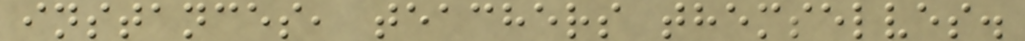instances, teachers themselves.
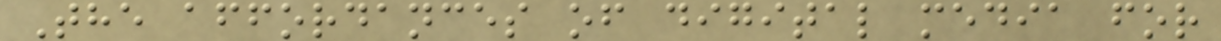The affordances of digital media for
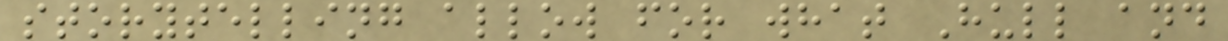storytelling allow for what Hull and
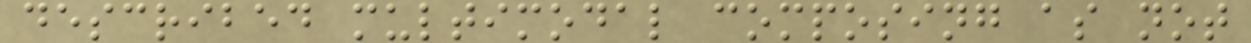described multimodal composing as not
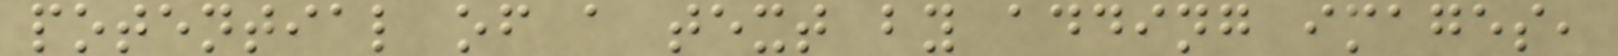potential of a text by adding images,
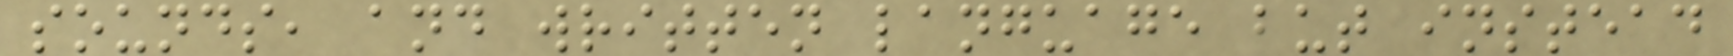sounds, and written language but instead
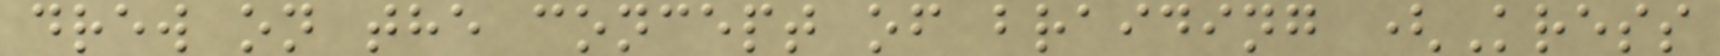drew on the concept of braiding (Kress
